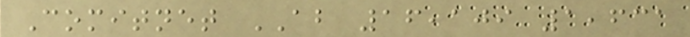Comitnet AB 16,109 1,631
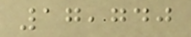17,740
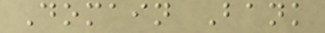Domain Bank
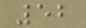52
